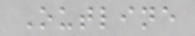Outline
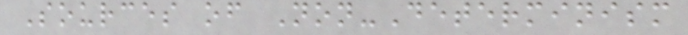Sources of Non-Determinism
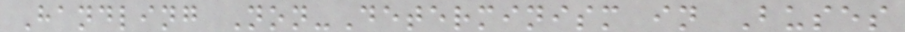Handling Non-Determinism in Buses
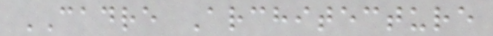CADRE Architecture
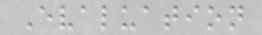Evaluation
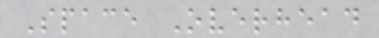Space Overhead
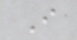I
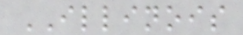ILLINOIS
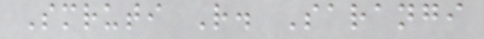Smruti R. Sarangi
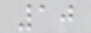10
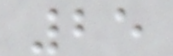25
